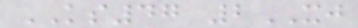KS47 2XJ
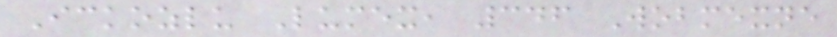Ickozlu Lumex, 346 Wobmexne
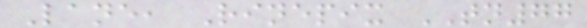Lane, Rinepix TN77
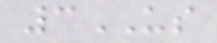3US
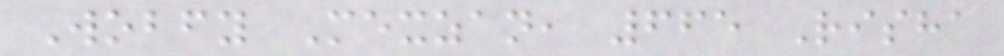Wobfy Mexzan, 665 Risha
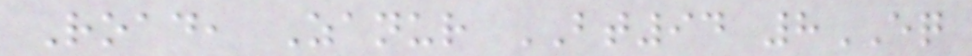Road, Zanur BT94 8EQ
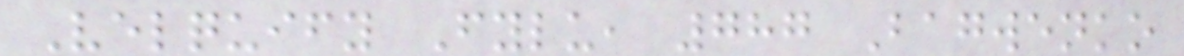Velquify Fylu, 787 Bagwenko
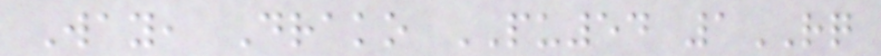Way, Drako PU54 1RQ
